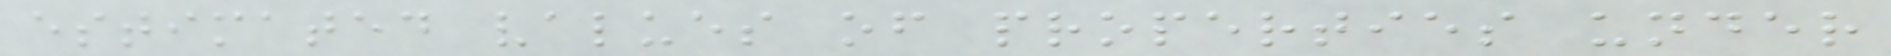estimated values of properties under
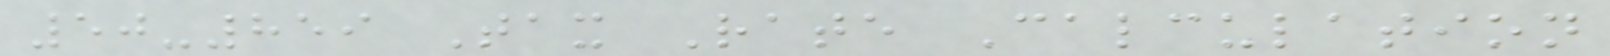50-859 Tax Rate Calculation
